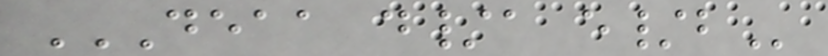DEAA D/A E/B
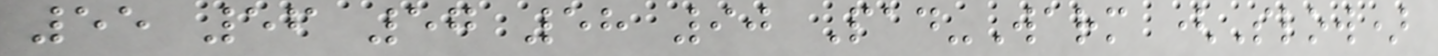55 56 57 58 90 Pad-Warm (Slow)
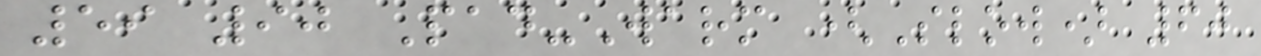59 90 Pad-Warm (Slow) 60
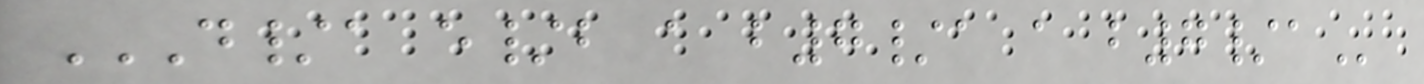D/A E/B A B7/A A B7/A
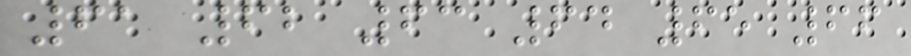61 62 63 64 65 66
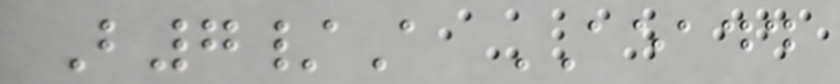B7/A AEADD
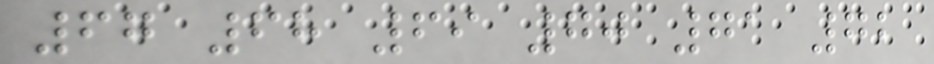67 68 69 70 71 72
